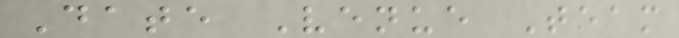Date Venue Team
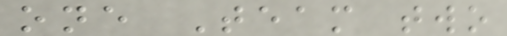one Team two
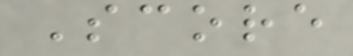Score
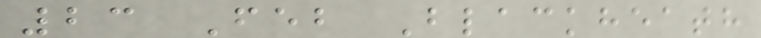23 Feb Blackheath
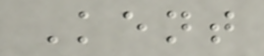Kent
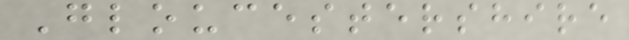Gloucestershire
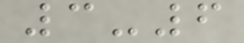3-6
